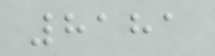8181
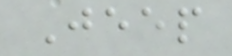Jeep
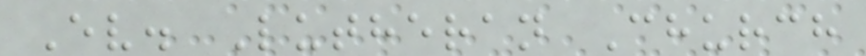Ev. Lutheran Church
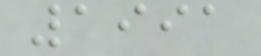1991
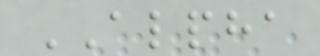ALPHA
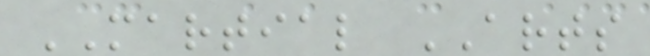MARTIAL ARTS
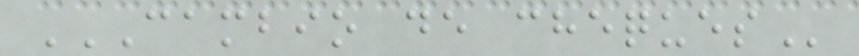CAMBIO DE CHEQUES
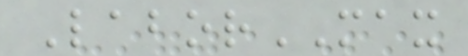LaborMAX
